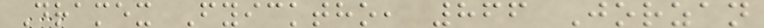Dramex Fyicktho, 866 Jorzan
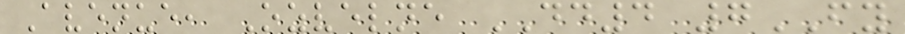Avenue, Ozvelne DD4 7FY
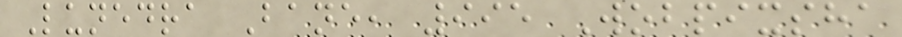Lunedra Bane, 995 Wobpixsha
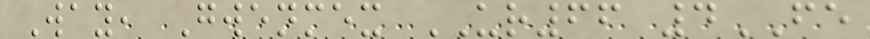Way, Gwenmex UR66 4FE
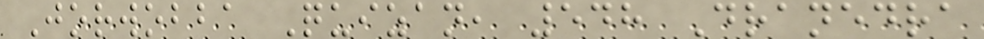Jorwobba Quizan, 548 Dranedra
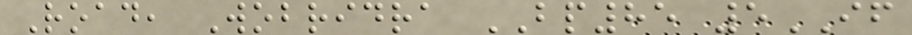Road, Wobridra BP85 5IF
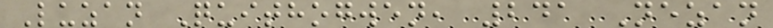Luzan Quithogwen, 241 Nezan
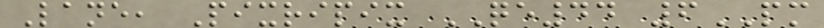Lane, Pixripix QE44 6PM
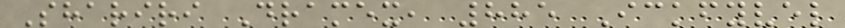Shariri Dramex, 885 Ickfyvel
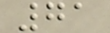71
